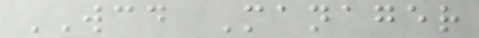WCD Manager
